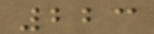223
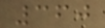360
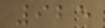925
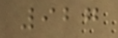927
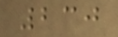230
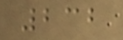232
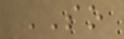SO
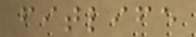fitlife
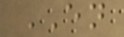EN
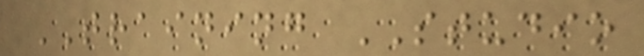TRAINING STUDIO
